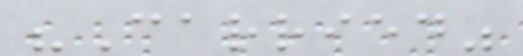"Carried"
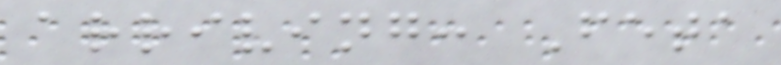arriving: Feta
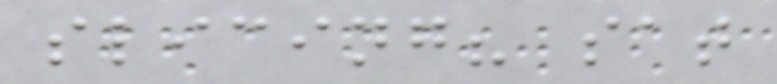slicing? sat
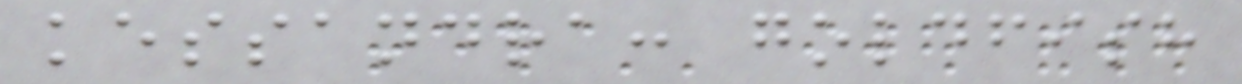kessandra: goldfish
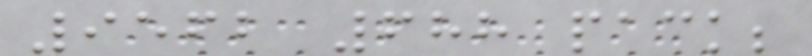9562 688 pack;
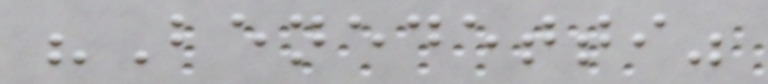"Benedetti"
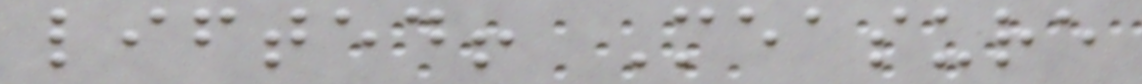lifted! Measure
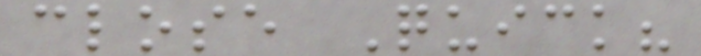close Quick?
